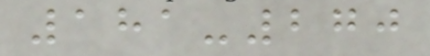181-270
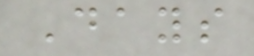Days
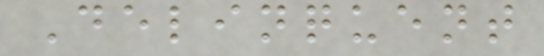Delinquent
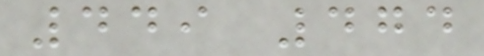449 474
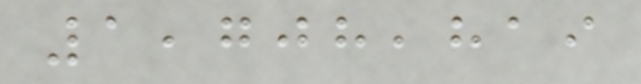1,708,819
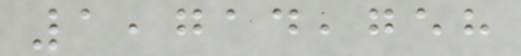1,714,758
